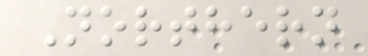Northern
